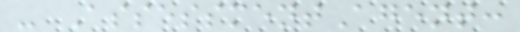- AssessmentAgent:
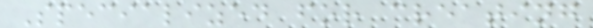Specialized for creating
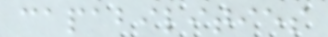capabilities
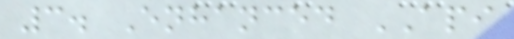3. Enhanced API
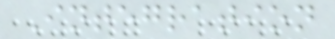Integration
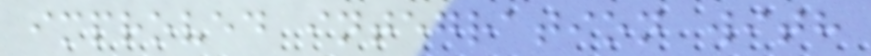improved integration with
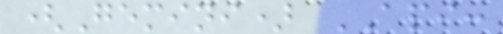(Gemini) API:
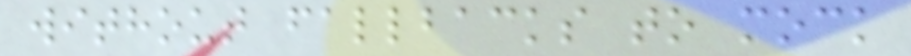without fallbacks to mock
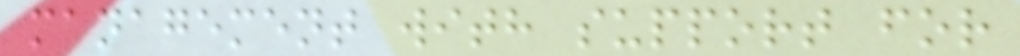management with support for
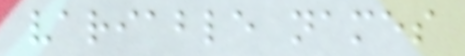variable names
